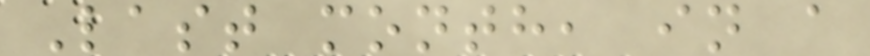Last month, in a
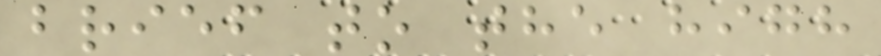brief to the high
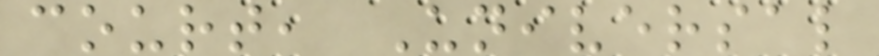court, Universal
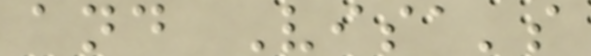and Visa's
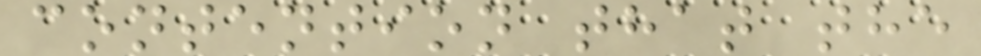contention that the
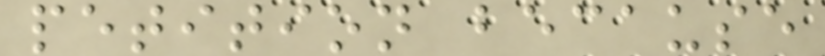petition because
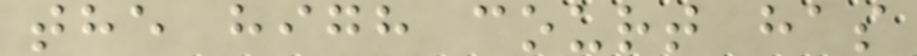the high court has
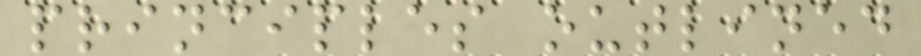principles outlined
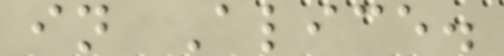in Alice.
